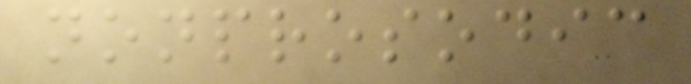nonprosodic
